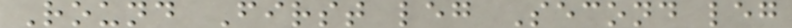Round First leg Second leg
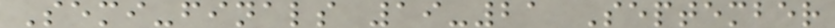Semi-finals 19-21 September
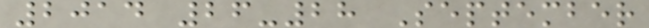2014 26-28 September
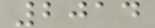2014
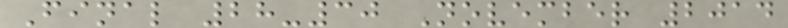Final 28-30 November 2014
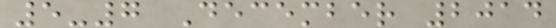5-7 December 2014
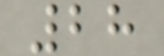28
